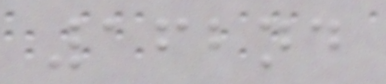162nd
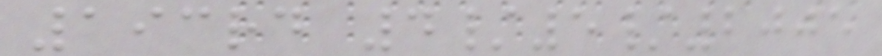193rd 4/5/2005
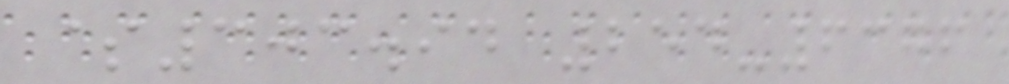$303.94 254-6376
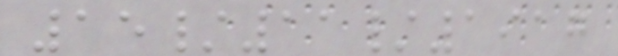15/11/1917
